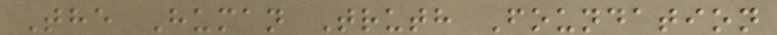The Human Truth Foundation
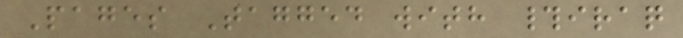Pages Tagged with #iraq
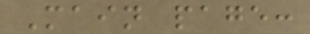Main page:
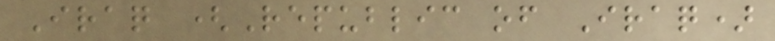Iraq (Republic of Iraq)
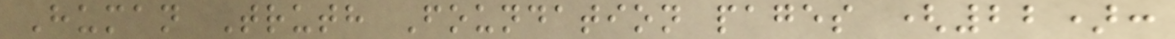Human Truth Foundation pages (22):
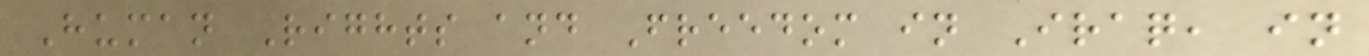Human Rights and Freedom in Iraq, in
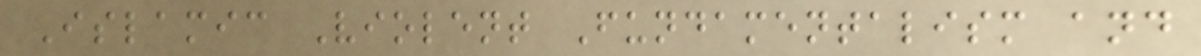Islamic Violent Fundamentalism and
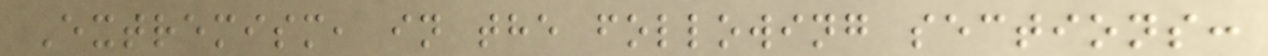Extremism, in the following sections:
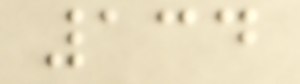134
